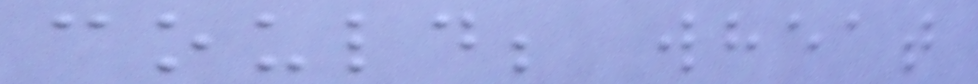could; wheat
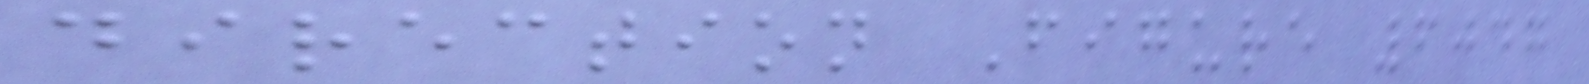direction Figure 6047
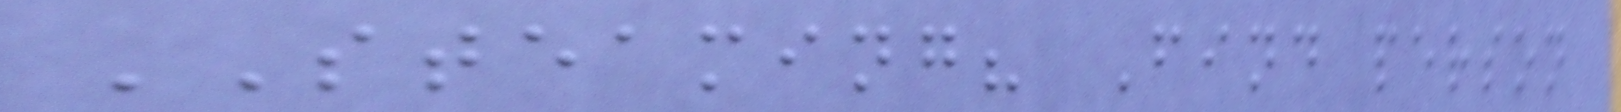STEAMING? Find person
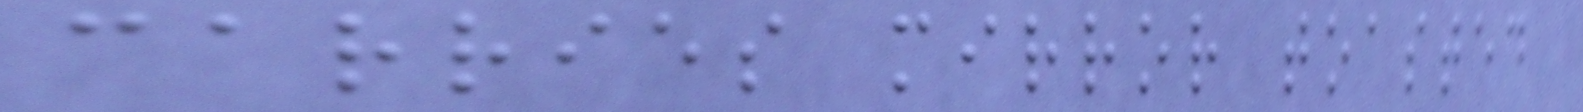carries mirror toasted
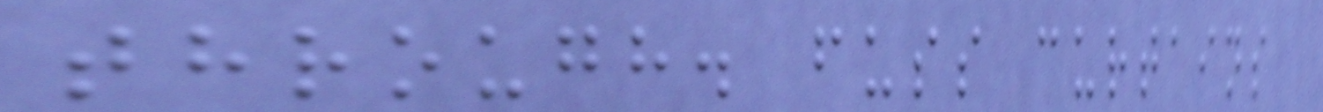through. fuss curtains
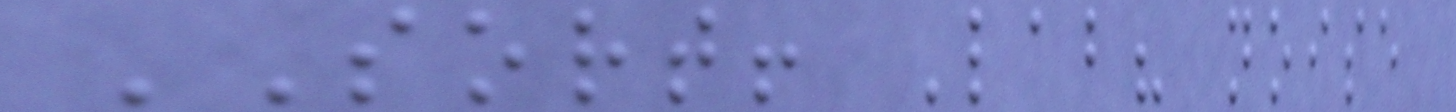SORT! Lab? noise
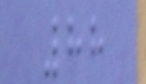88
